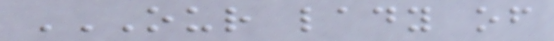OUR LADY OF
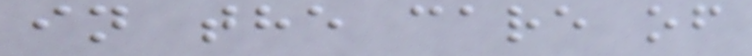in the care of
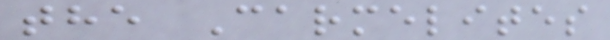the Carmelites
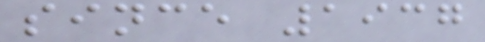since 1937
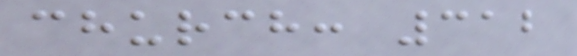church: 312
